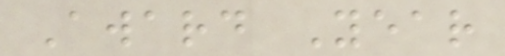Award Year
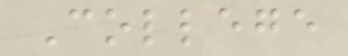College
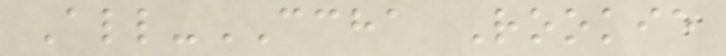All-CCHA Rookie
